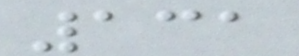131
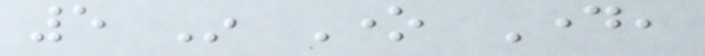5 In One Day,
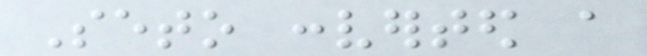Seto converted a
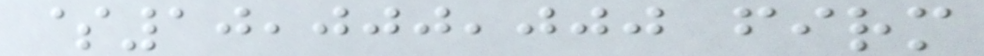$10,000,000 firm
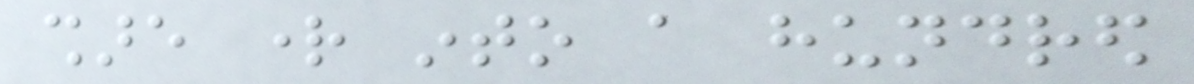share right into a hundred
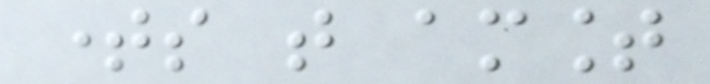times that amount
